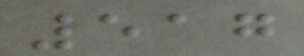517
